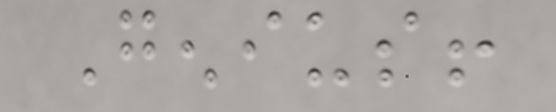Genius!
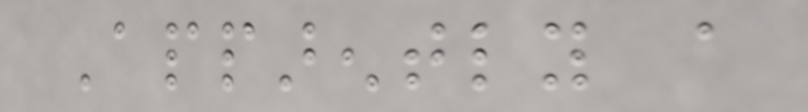Apparently a
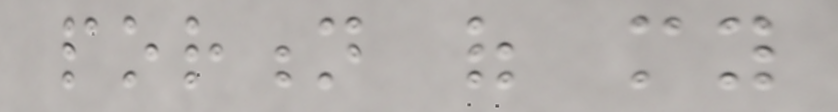portion of my
